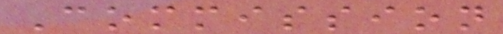Commission
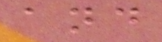and
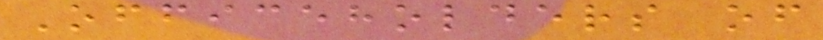Officeholders of
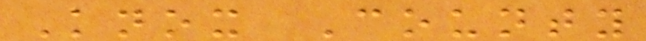Knox County
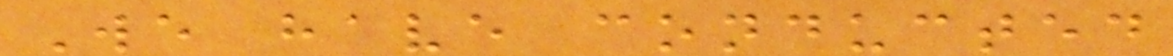We have conducted
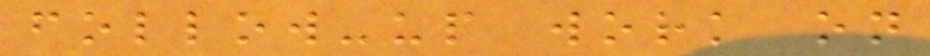follow-up work on
